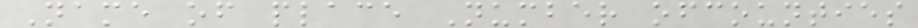Name of place Number ofcounties
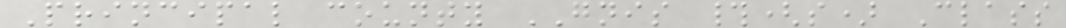Principal county GNIS #(s) Class
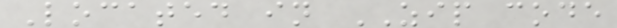Located in ZIP code
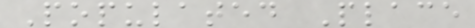Populated Place
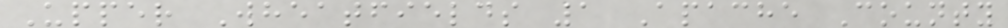Upper Wheatfields 1 Apache County
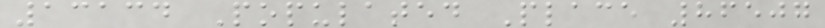13134 Populated Place 86507
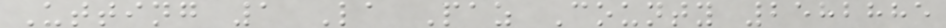Utting 1 La Paz County 2582885
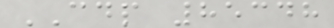CDP 85348
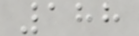188
